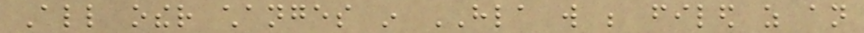All other changes in HLA will be filed as an
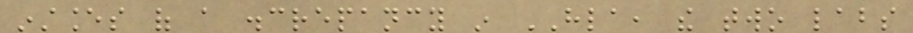instances of a discrepancy in HLA, the two labs
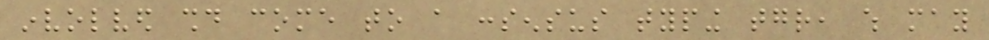involved should come to a consensus typing together, which may
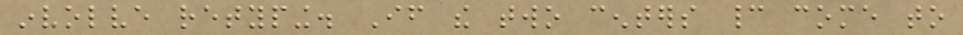involve retyping. If the two centers cannot come to
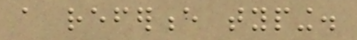a reference typing.
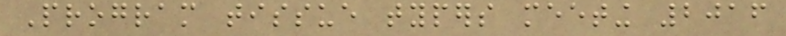Program tissue typers meeting 2016
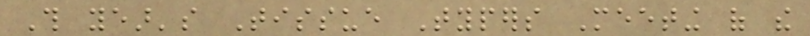This year's Tissue Typers Meeting of the
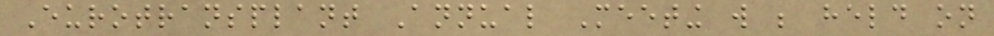Eurotransplant Annual Meeting will be held on
